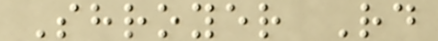Shroyer Rd
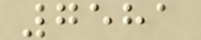7581
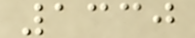1330
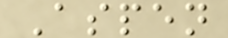Aspen
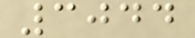3044
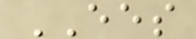EES
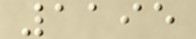1195
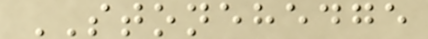STONEHEDGE
